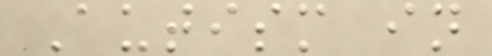Autism in
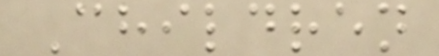Children
